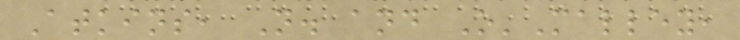Atkins, N. and O'Malley,
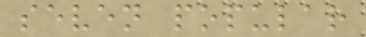seven popular
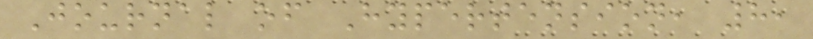Journal of Hypertension, 8,
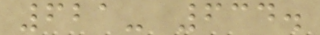621- 634.
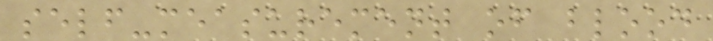self-measurement of blood
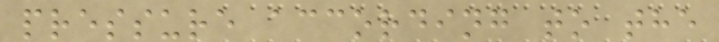pressure according to the
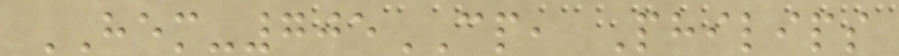HEM-705CP, Philips
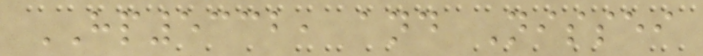HP5332, and Nissei
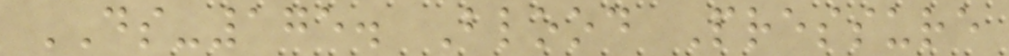DS-175. Blood Pressure
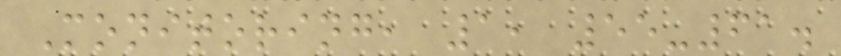Monitoring, 1, 55-61.
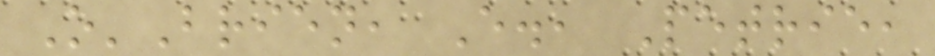O'Brien, E., Petrie,
